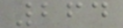264
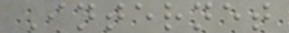Internet
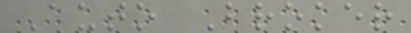Auto Broker
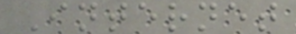Internet
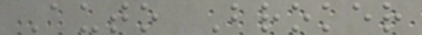Auto Broker
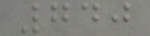740
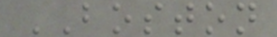BOSTON
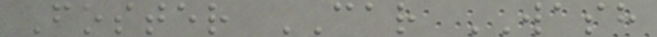Foster CAR WASH
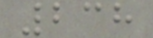238
